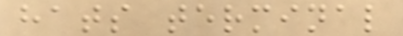hats terminal
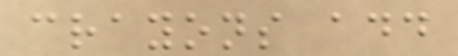crayons add
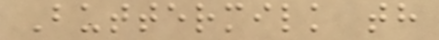Buttermilk th
